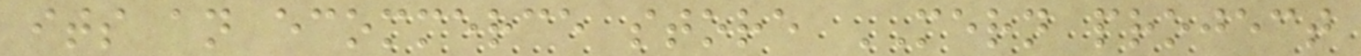its an ecommerce store MERN project
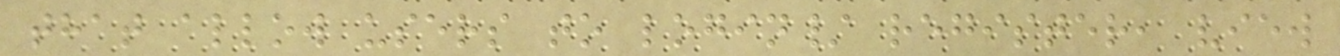that allow users to login/ register, view
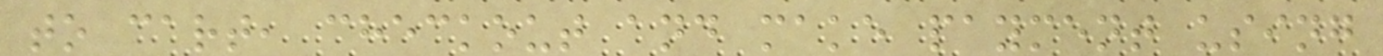to cart, checkout and make payment using
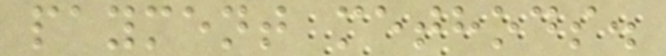payment methods.
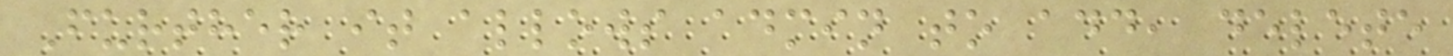Further it allows admin to add, delete
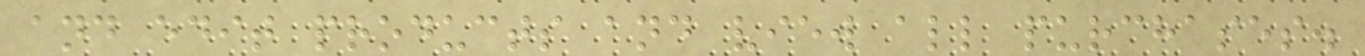and edit products and view all purchases.
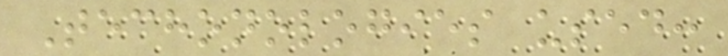Techonologies used:
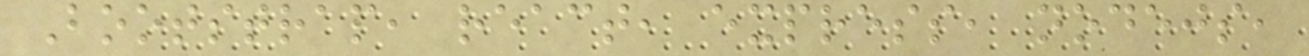Bootstrap, react, express, nodejs,
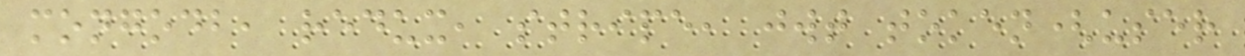mongodb, redux, stripe, jwt token(user
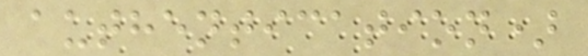authentication)
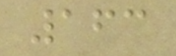163
